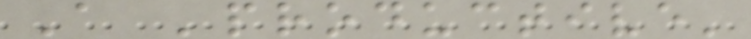A 'productive'
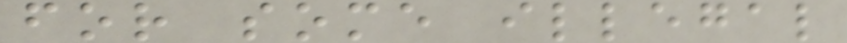for some illegal
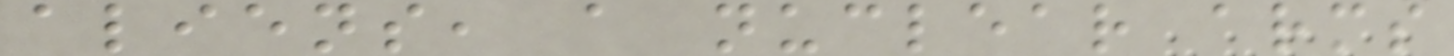aliens, a nuclear arms
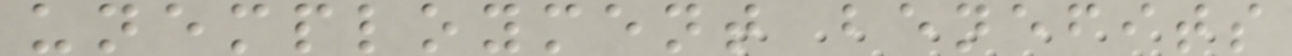unemployment benefits
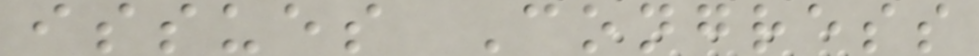issues Congress
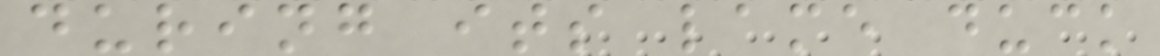during its lame duck
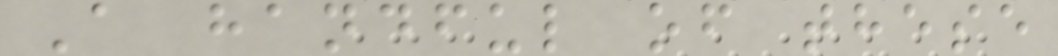A handful of these
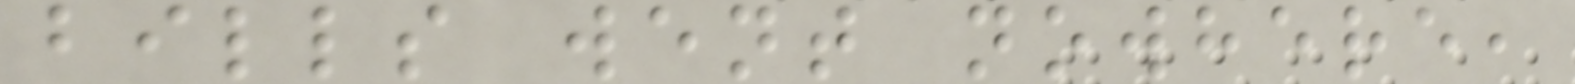bills went nowhere,
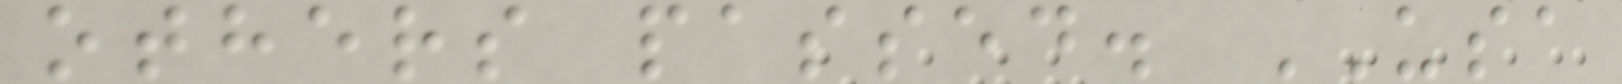others passed. USA
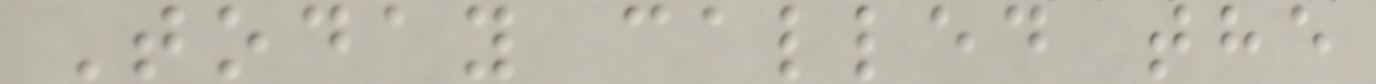Today called the
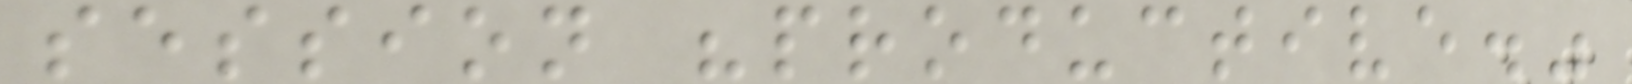session "productive."
